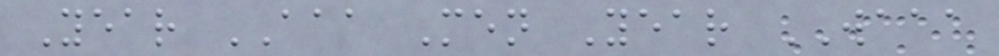Year AAA Men Year WAAA
